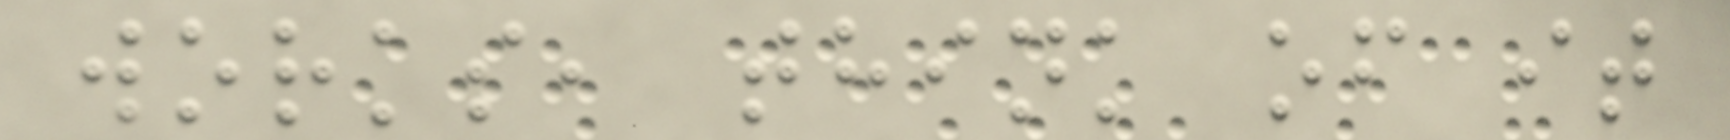works, think of it
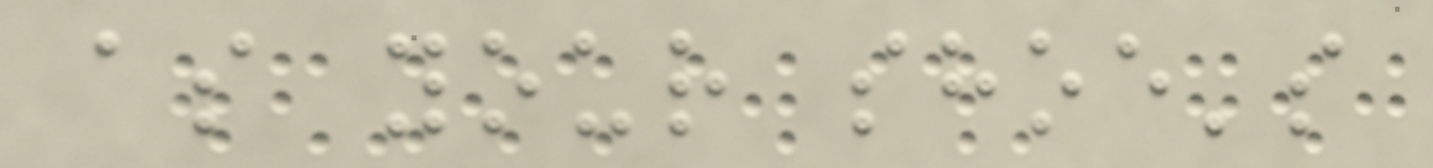as your shoe's
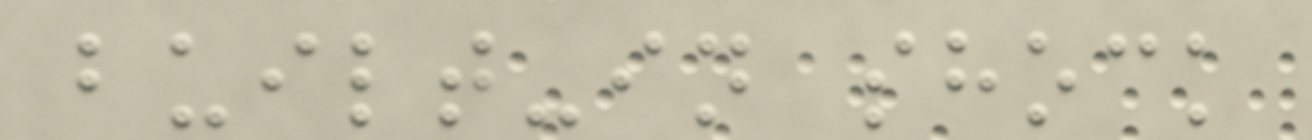built-in shock
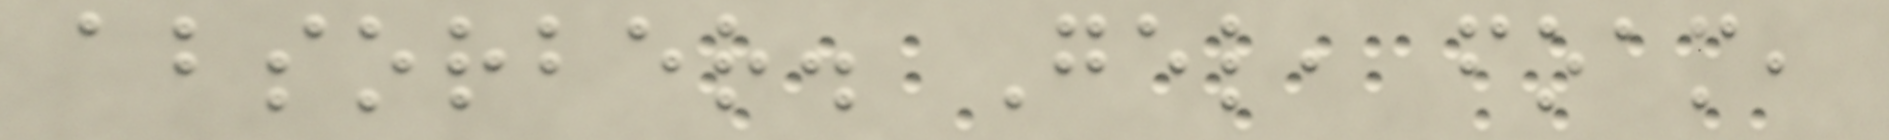absorber. Gel, foam,
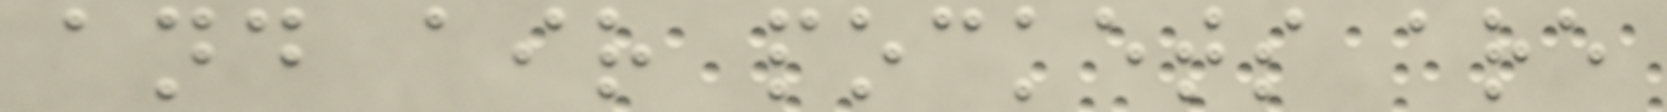and air pockets are
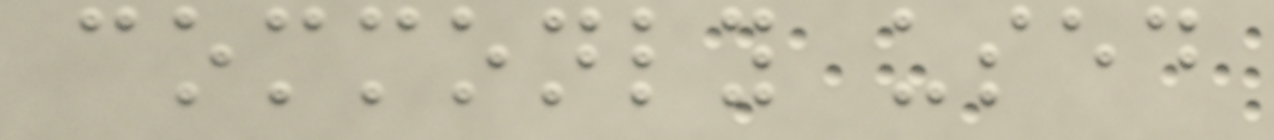commonly used
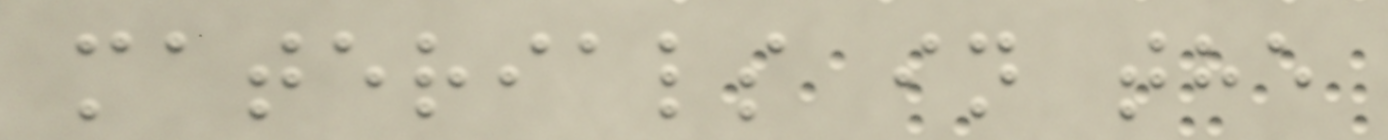materials in the
